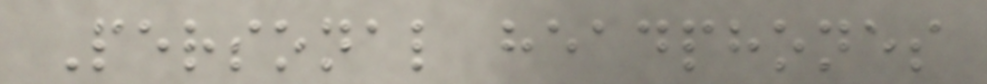Personal headphones
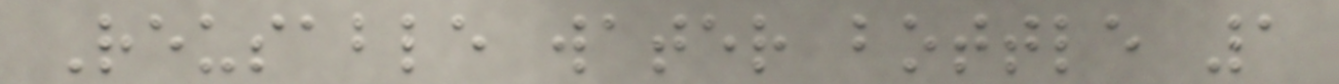Reusable water bottle 1
